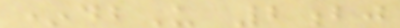*dbU 2bj
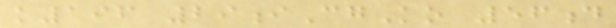k196 29iCgKo 56d
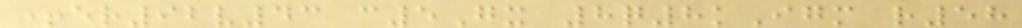+er92v43 c5Gx 8q8kIgm r58
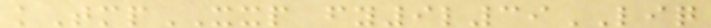kTmpXXP fy9l39LIQ
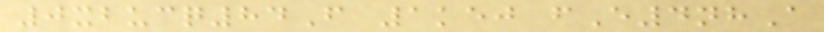0xbucq84F 1kej fE4nhA
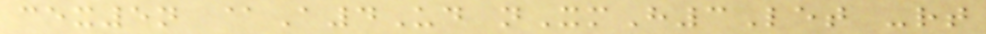cex5n @A4Ud nXmH3Let -rt
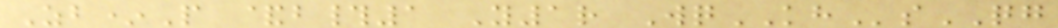Zb*P &b#1 Y1r WqKHsQG
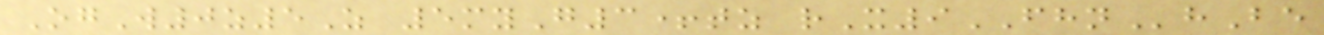OgW0z5Z 5myG3+tz rX9FHNhBe
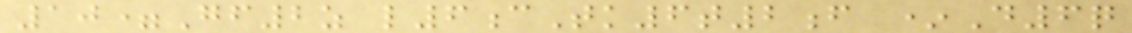10=Gf2z l6cTk6t2f *D6q
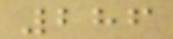286
